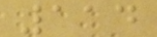114
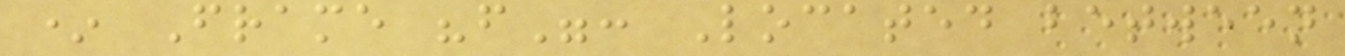* Frame "f": Located between
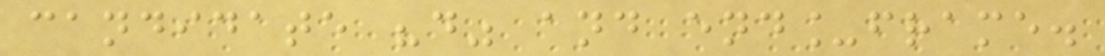candidate "d" and end_frame.
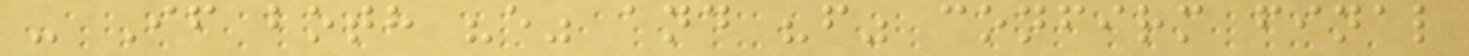- If both "e" and "f" confirm final
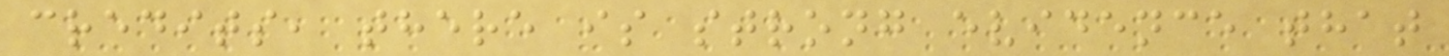credits, there is strong evidence that
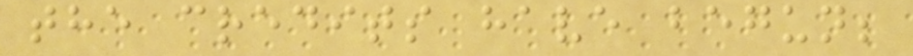the credits have begun;
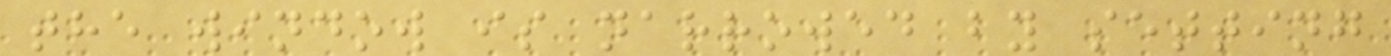the window is narrowed by setting
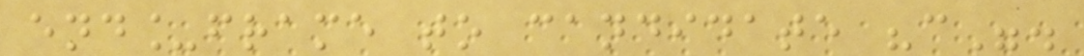end_frame to candidate "c".
